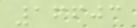16603
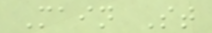Main St
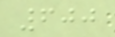600
